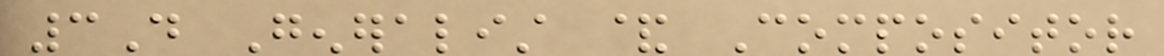3D Generalist & Compositor
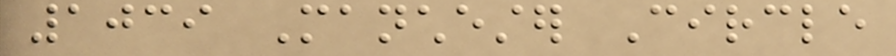1039 Manchester Circle
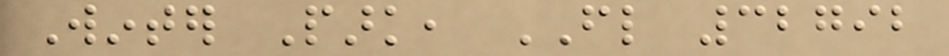Winter Park, FL 32792
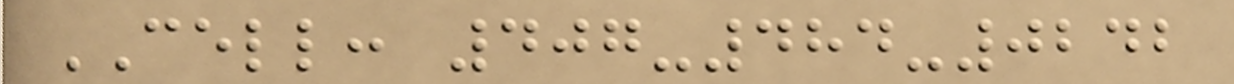CELL: 407-484-0242
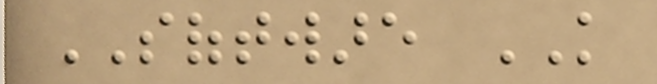SOFTWARE KNOWLEDGE
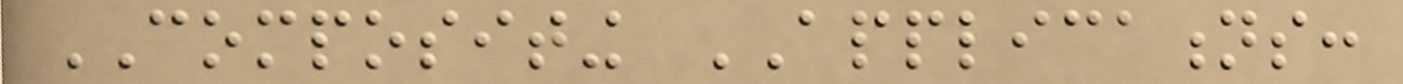COMPOSITING APPLICATIONS:
